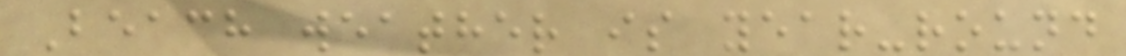Beach weather is year-round
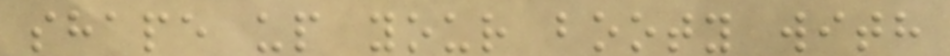shape up your booty with
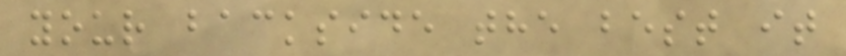your backside the best it
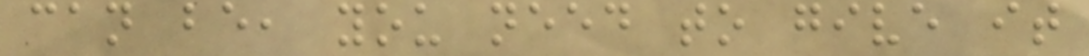can be, you need to give it
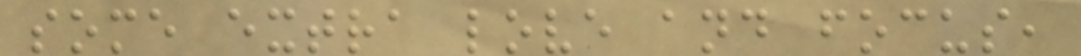some extra love and focus,
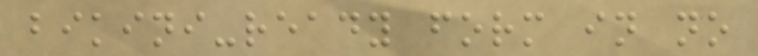bikini-ready form in no
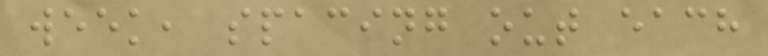week, spacing out each
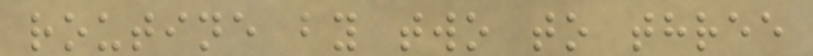routine by two to three
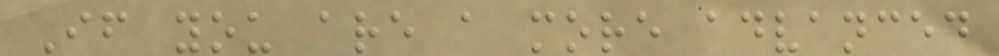If you are a more advanced
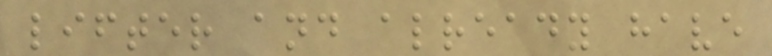lifter and already have
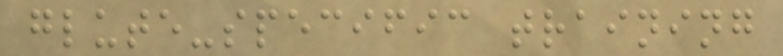glute-specific training
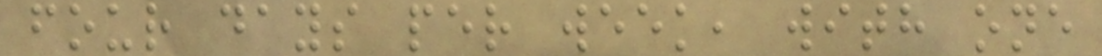four days per week, with one
